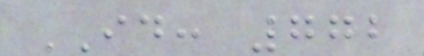ID: 772
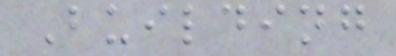Building
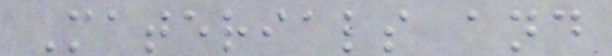Materials and
